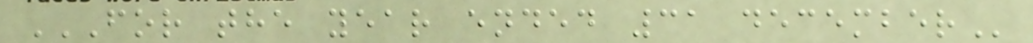FOR THE YEAR ENDED 31 DECEMBER
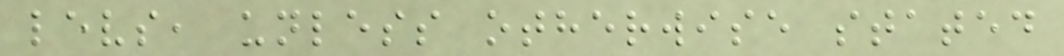levs, unless otherwise stated
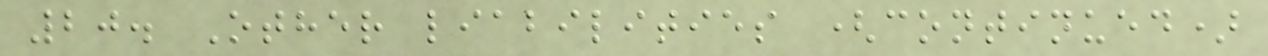20. Other liabilities (continued)
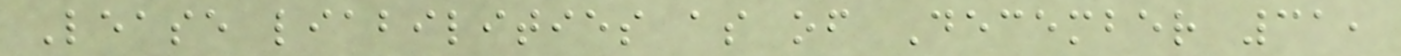Lease liabilities as of December 31,
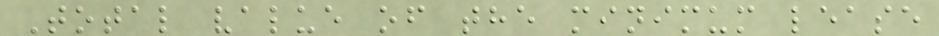Total value of the minimum lease
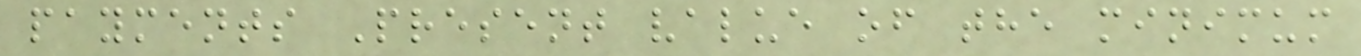payments Present value of the minimum
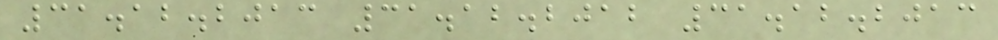31.12.2013 31.12.2012 31.12.2013
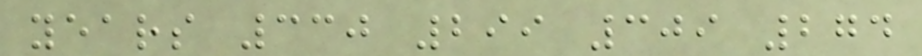years 330 299 309 274
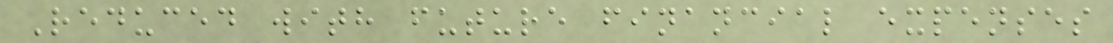Reduced with future financial expenses
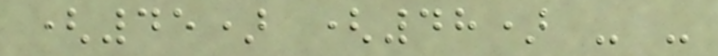(45) (48) - -
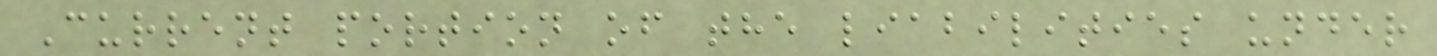Current portion of the liabilities under
